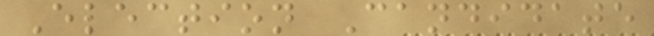Election Candidate
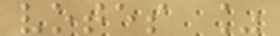votes %
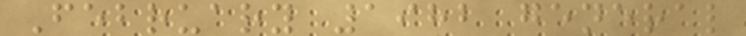February 1982 general
